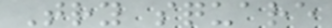Try square
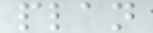plan
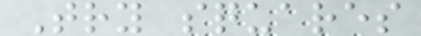Try squares
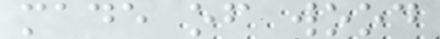made of wood
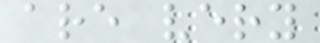are very
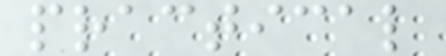practical
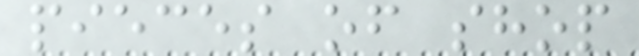pieces of shop
